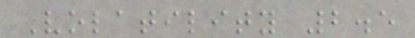Volatility 2.5
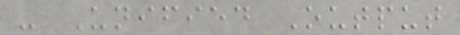- Unified Output
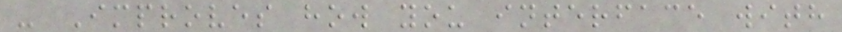- Improves how you interface with
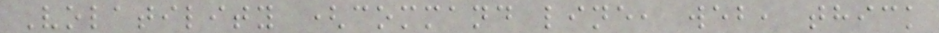Volatility (command line, web, thick
